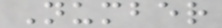Number
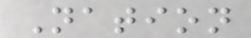Nation
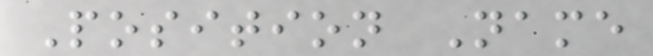Position Name
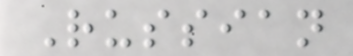Russian
